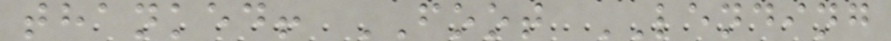thanked! FOOT LENDING
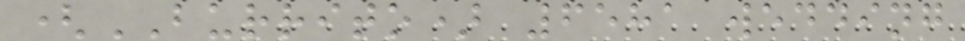(BURRITO) 6581 wedding
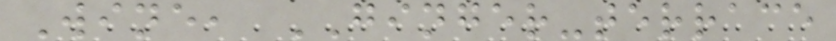Wine, GINGER-terrace
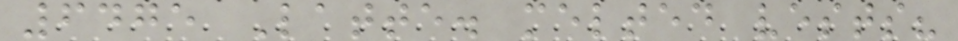6475 Latte. melted vests?
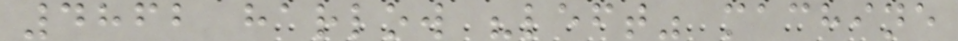4862 harlow "left" machine
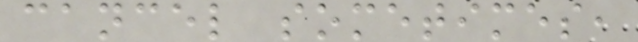cancel sometimes,
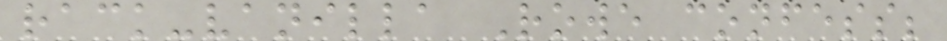rack-vanilla Rowe confess;
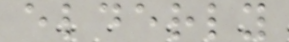elderly
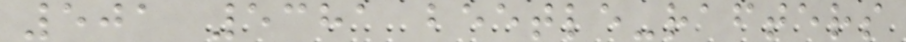501 5381 beetle-rafters
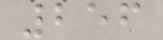256
